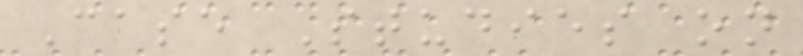Case Studies on
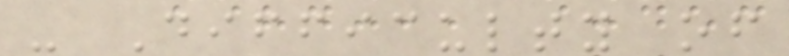- Difficulty of
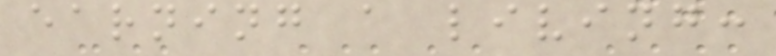earning a living:
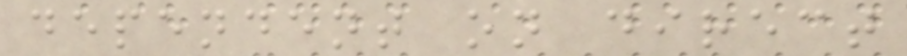dependent on direct
